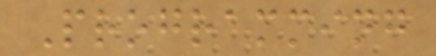Programming
